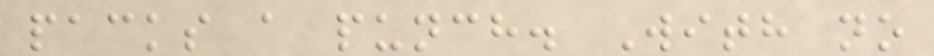packs a punch. With no
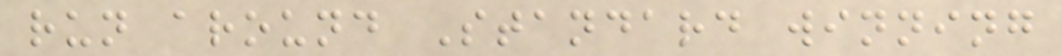run around Standard winning
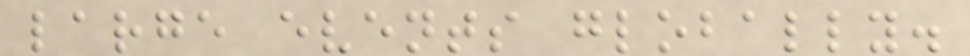large events globally.
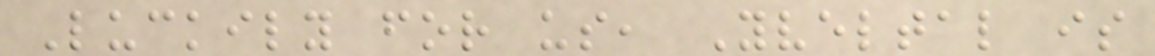Luckily for us, Yveltal is
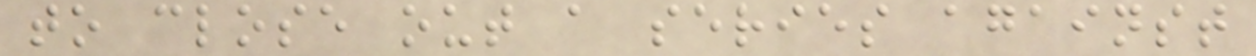to close out a series against
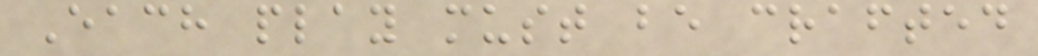Each play must be crafted
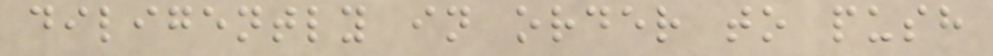diligently in order to push
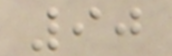90
